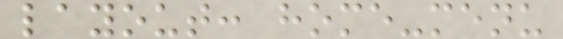layout: home-menu
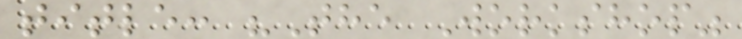title: "The Workshop"
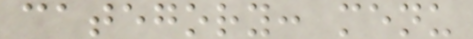category: menu
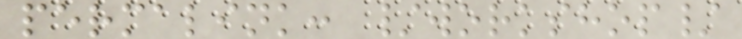permalink: /workshop/
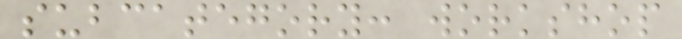subcategory: workshop
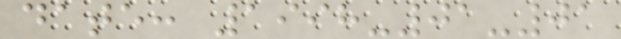date: 1998-01-01
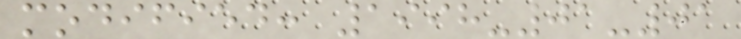modified: 1998-01-01
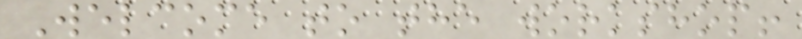Welcome to the workshop!
